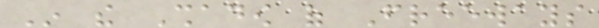In the Shadow of Freeways
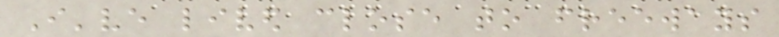I've lived close to freeways
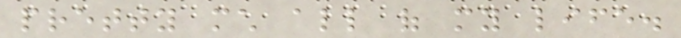pretty much all of my life.
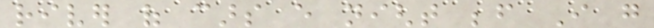river of cars every night before I go
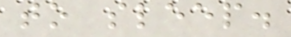to sleep.
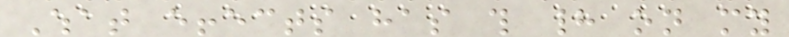What effects has this had on my
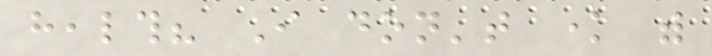health? I don't know with
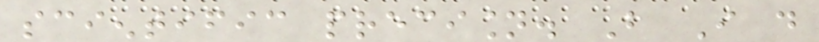scientific precision. But I do
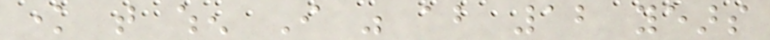know that when I was about 12 years
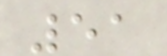51
